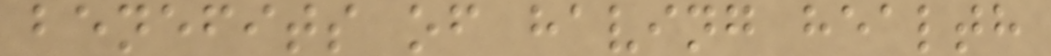benefits of having health
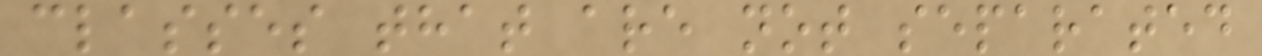classes that are not separated
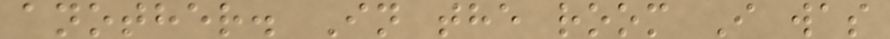another. In the room I was
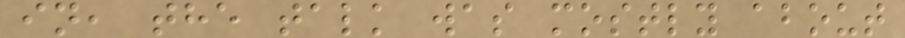in, the talk was mostly about
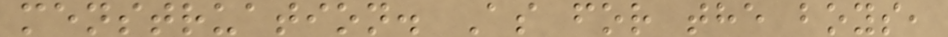menstruation. As for the boys,
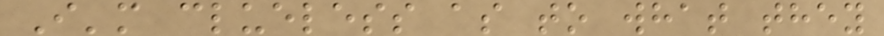I'm clueless as to what they
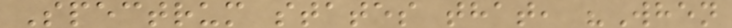Spectrum states that, "When
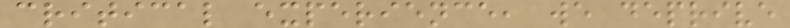critical experience, we deprive
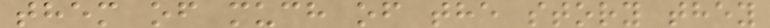them of much of the story they
